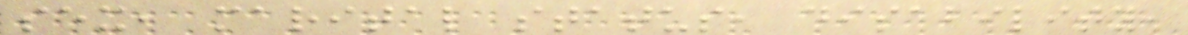sex, marital status, disability,
